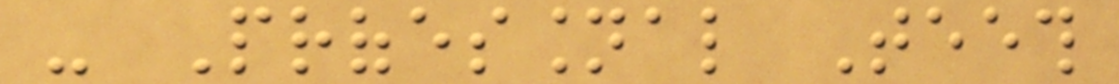- Professional Teeth
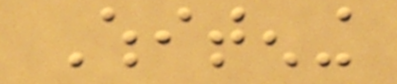Whitening
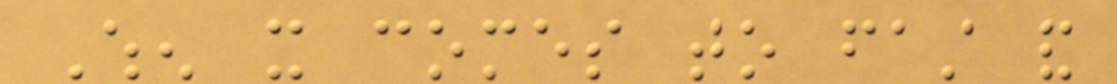When it comes to fast and
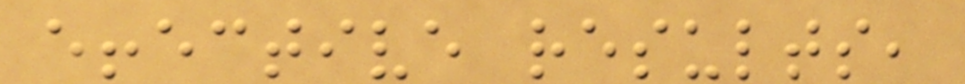effective results,
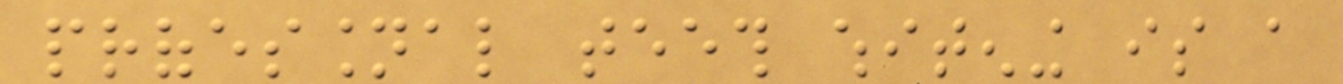professional teeth whitening is a
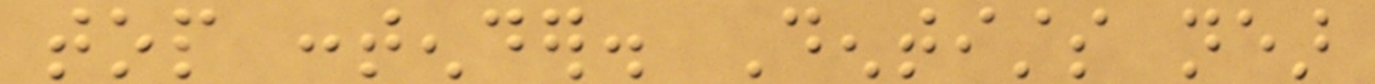top contender. Dentists near
